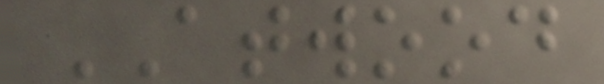ATWOOD
